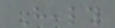Health
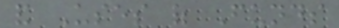and Uses of Funds
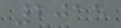2015
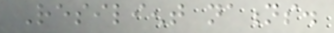Resilient nations.
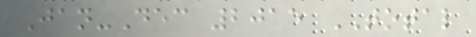Jan-Dec 2015 TOTAL
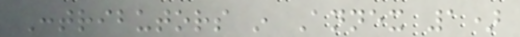Contributors in Annex 1)
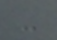-
